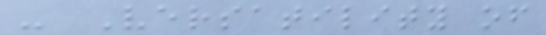- Versatility of
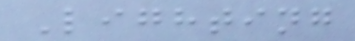Lighting
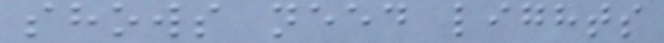shows need lights
